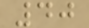40
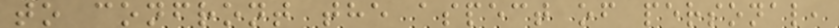to confront the aspect of personal,
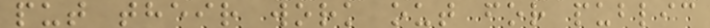put their work out for public
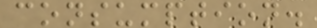consumption.
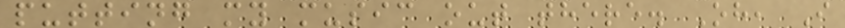putting my music out there. Oh, I
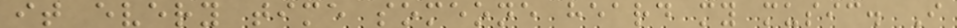it every time someone heard my music. I
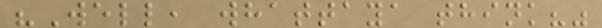"Well, whattaya think?"
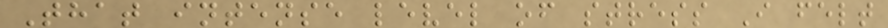That intense level of stress I felt
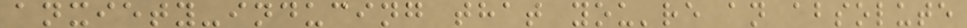anxiety-inducing that you're an absolute
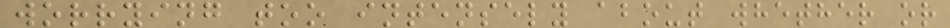worrying too intensely about whether or
